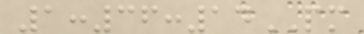1:36:14PM
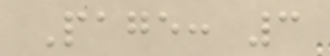Page: 3
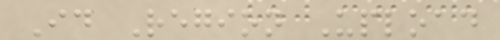Id Region Upload
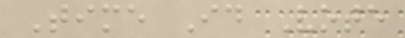Time Id Vote
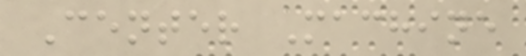Center Machine
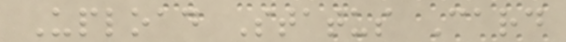Upload Status Card
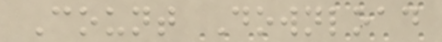Count Download
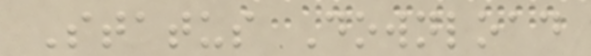Status Download
